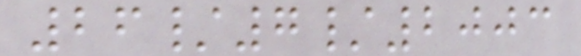26/7/2003
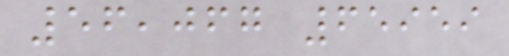56,067 65959
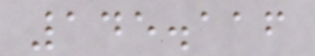145.116
